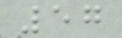57
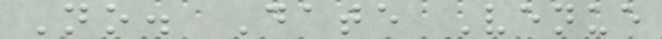No. Date Venue
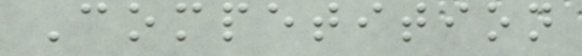Competition
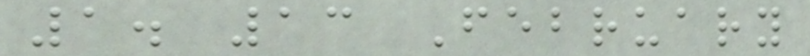1. 13 February
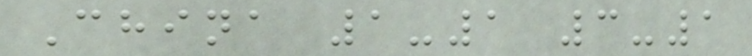China 1-1 3-1
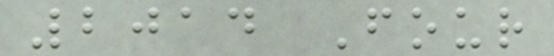2014 Four
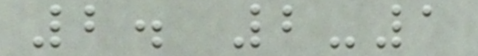2. 2-1
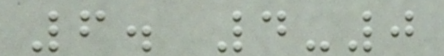6. 4-0
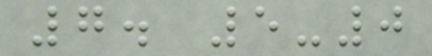7. 5-0
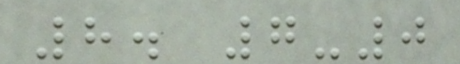8. 7-0
